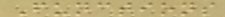Functions
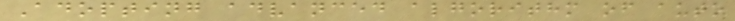Adopting advanced algorithm of auto
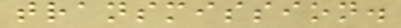transmission.
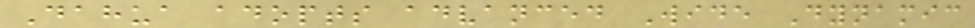Dahua adopts advanced Wide Dynamic
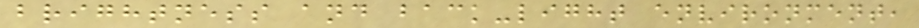brightness and back-light environment,
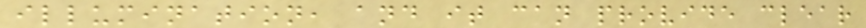illumination, and it can provide clear
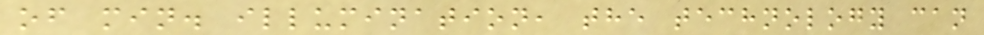of min. illumination, the technology can
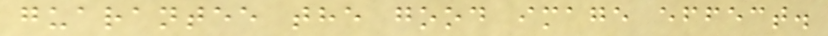guarantee the good image effect.
